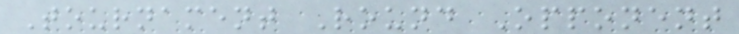Tournament Round Opponent
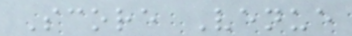Score Venue
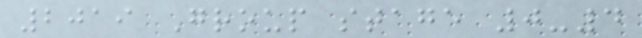2019 Group stage 0-4
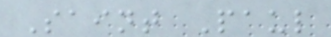Saint Paul
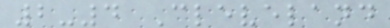2-4 Cleveland
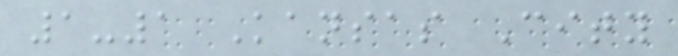1-1 Kansas City
